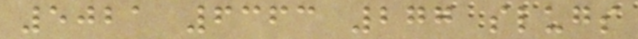5021 6363 277 slugs
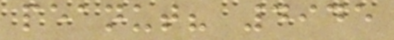peanut? 4945
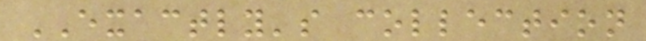EXACTLY's collection
